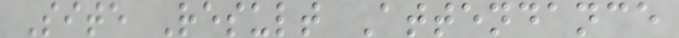Site Result Attendance
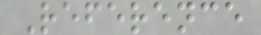Reference
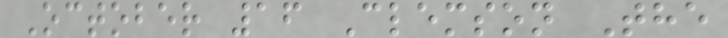October 16 Clemson The
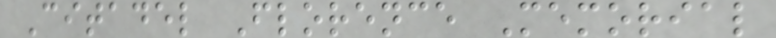Citadel Florence Memorial
